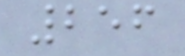256
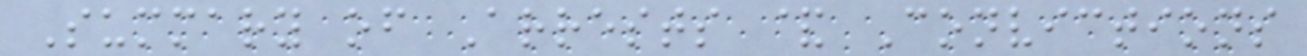Summary of Arrests & Convictions
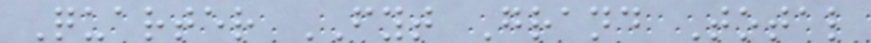Quarter FYT Grand Total
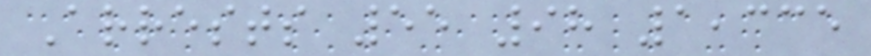Arrests 55 98 1,335
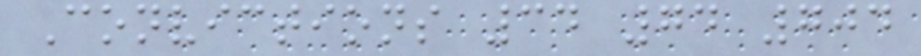Convictions 34 74 704
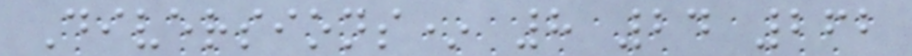Diversions* 8 24 262
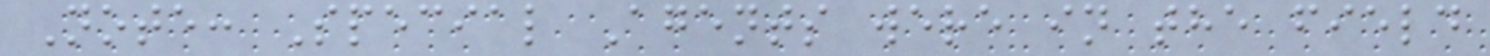Note: Special Agents were in the field
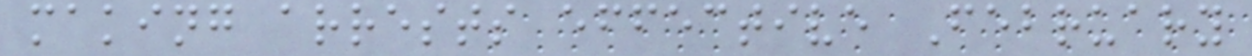making arrests effective February
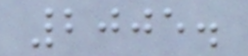2005.
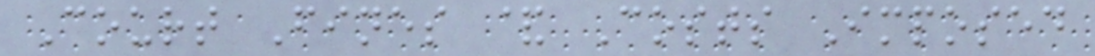Court Fines & Costs Imposed
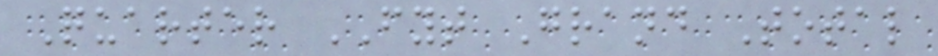Quarter FYT Grand Total
